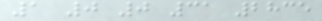1 0 0 31 2835
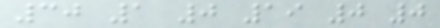30 1 0 19 0 0
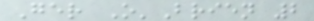Ger O'Brien 2
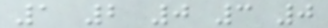1 2 0 3 0
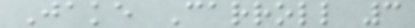Jake Carroll 3
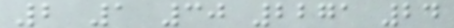2 1 30 2271 24
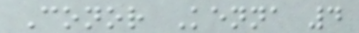Conor Kenna 4
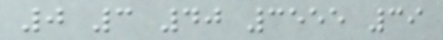0 3 40 3555 39
